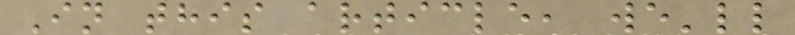In this article, we'll
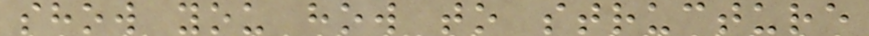show you how to structure
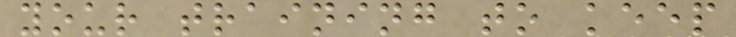your training to keep
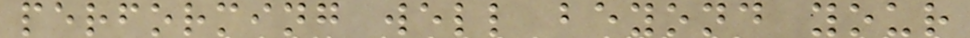performing well beyond your
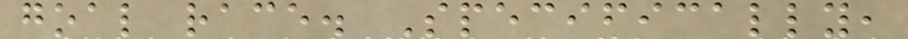goal race. Specifically,
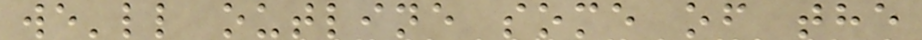we'll outline some of the
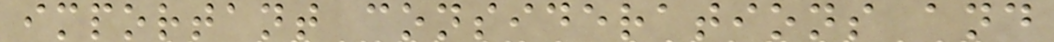important considerations and
